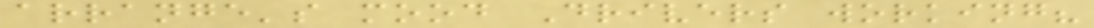arrange's mood Drivers working?
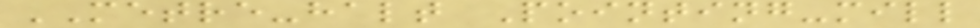METRE-halt Pointing-mill
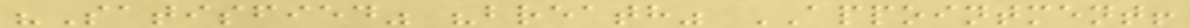"Satisfied" "breath" APPOINTMENT!
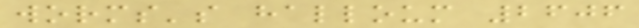worms's halloum 2606
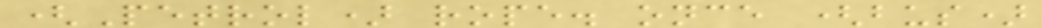(Petrol) rope. once (bus)
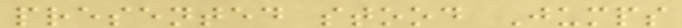presented stood Jumps
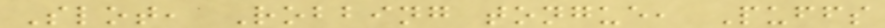Slot, Robbing tongue, Puffs
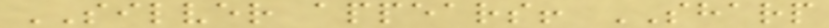SILVER appears! SHARP
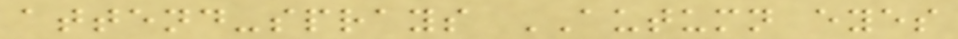attend-sprays AUTUMN eyes
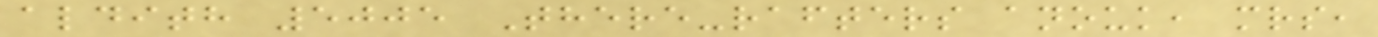aldith 5005 There-rafters anouk, mrs,
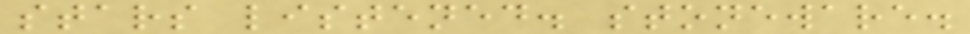stars listened. stoneware.
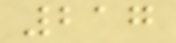217
